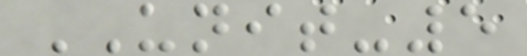UNIT-5
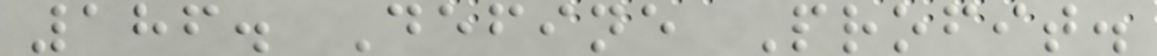186. Define Profit.
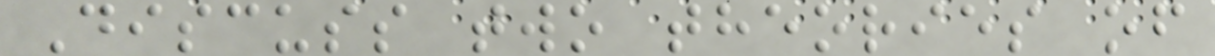Discuss two theories of
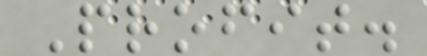Profit.
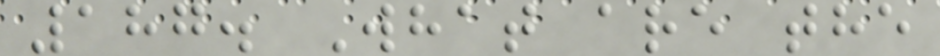187. What are the
